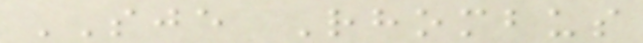SJE Rhombus
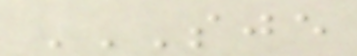SJE
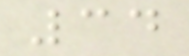34
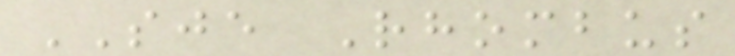SJE Rhombus
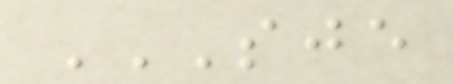SJE
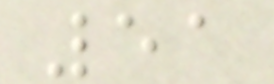51
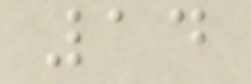14
